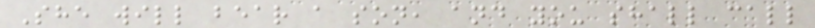She will bear a son, and you shall call
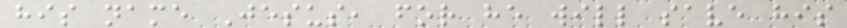his name Jesus, for he will save his
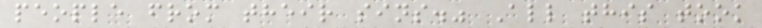people from their sins." All this took
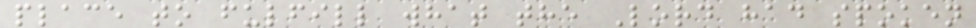place to fulfill what the Lord had spoken
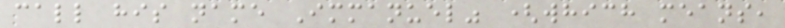call his name Immanuel" (which means,
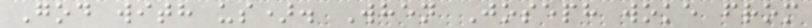God with us). When Joseph woke from
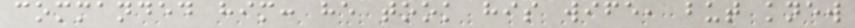commanded him: he took his wife, but knew
